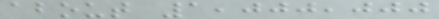about 1,000,000
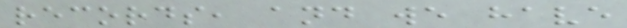records, and we have
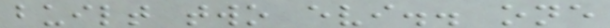built two evi.. one
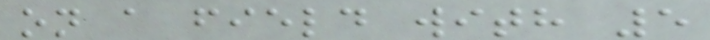on a field with 5
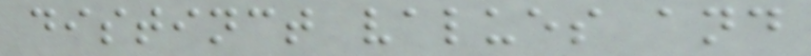distinct values and
